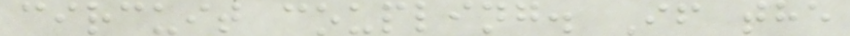circuit coupling. If the
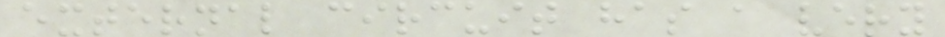external circuit has a very
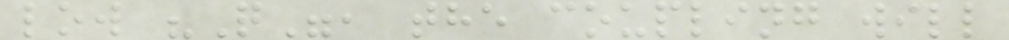low "Q", the coupling will
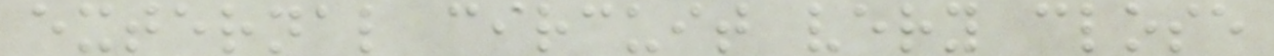external circuit very close
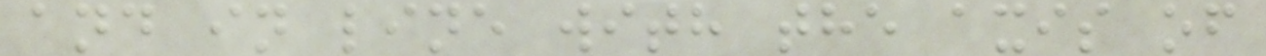and in line with the axis of
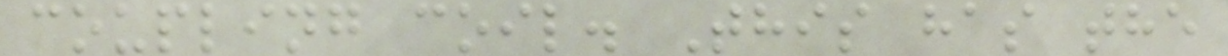coupling coil. This has the
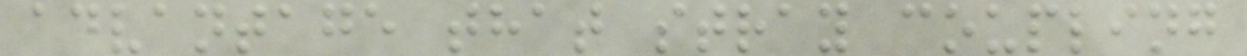advantage that stray coupling
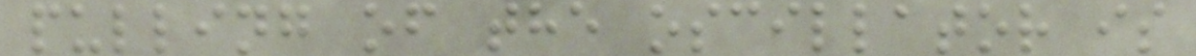pulling of the oscillator is
